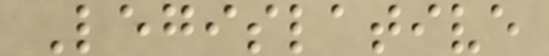Legislative
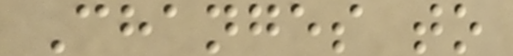Changes to
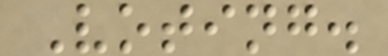Voting.
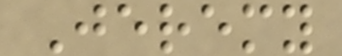Jeremy
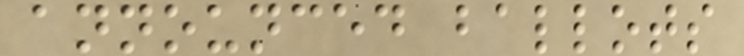announced ballots
